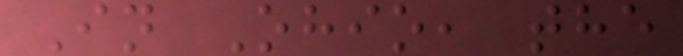In Ohio, the
